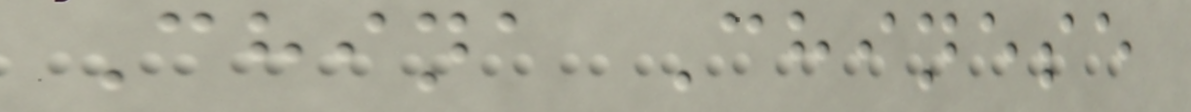China Chinese
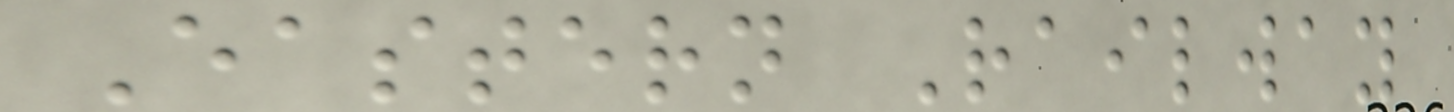Eastern Railway
